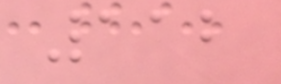112
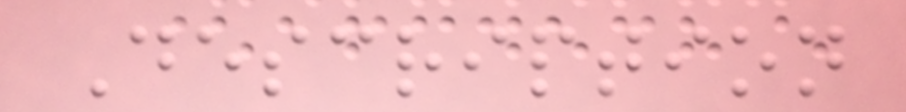Description
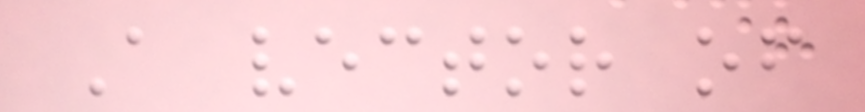A vector of
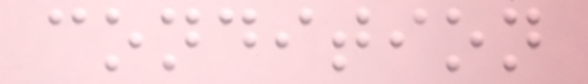condition
